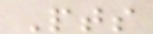Pts
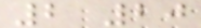2 20
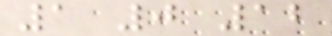1 0 12
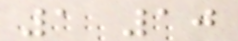1 10
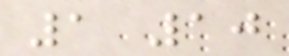1 10
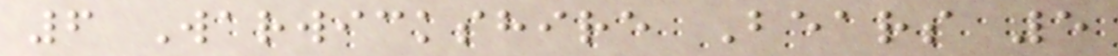6 Warwickshire Bears 5
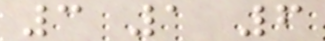3 1 6
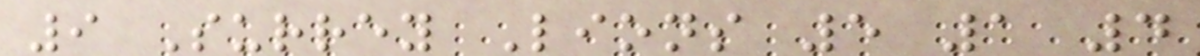9 Surrey Lions 5 1 4
